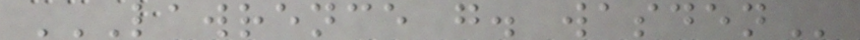LAWRENCE G. WASDEN
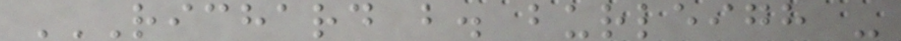RICHARD B. BURLEIGH -
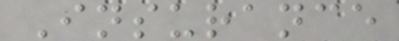Insurance
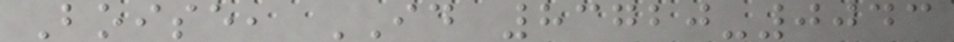Boise, ID 83720-0043
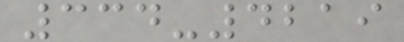334-4219
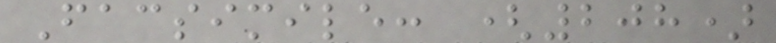Facsimile: (208)
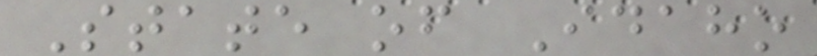State of Idaho
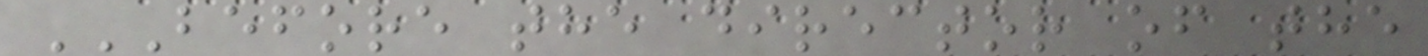BEFORE THE DIRECTOR OF THE
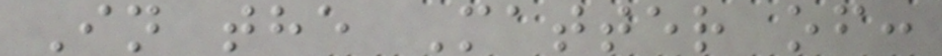In the Matter of:
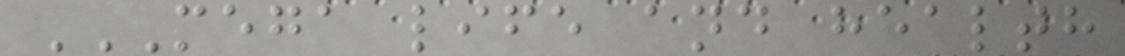MEGA LIFE AND HEALTH
